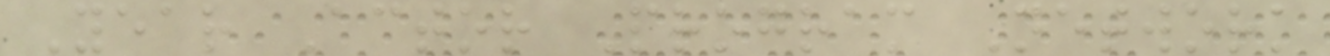Year Actor Program Network
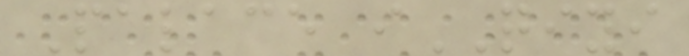Palace iQIYI
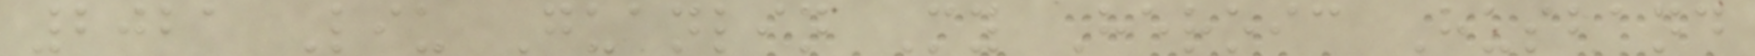2021 Liu Guanlin My Heroic Husband
